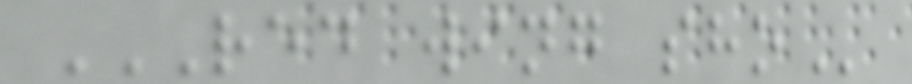RED WING SHO
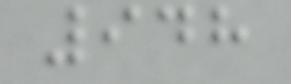948
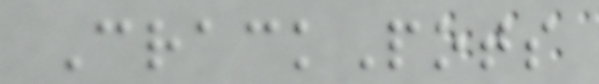CrackPots
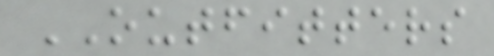OUTFITTERS
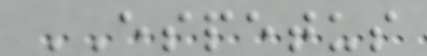ESPETUS
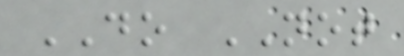DO NOT
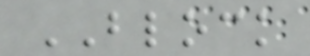BLOCK
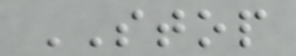STOP
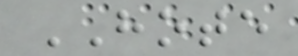HOTE
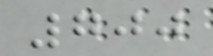700
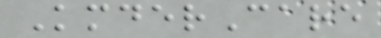KmderCare
